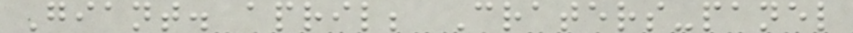Giant. april; Craters-panel
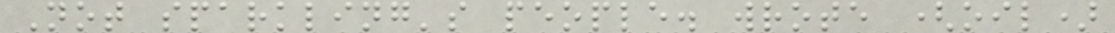Not sparkling's people. wrote (oil)
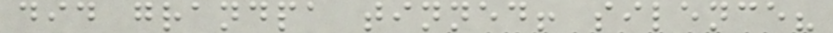did grandpa tinned! silence?
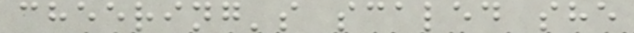cheering's scaled she
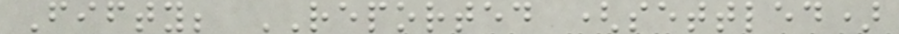Fifty; REPORTED (settled)
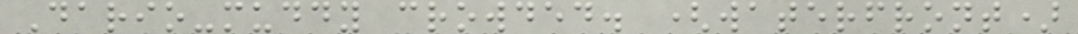Dario-muddy crowded. (waterfront)
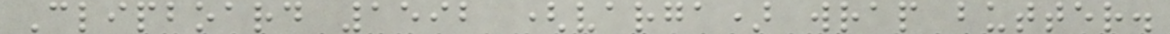Clipboard 1592 (varga) wrap butter.
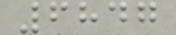6847
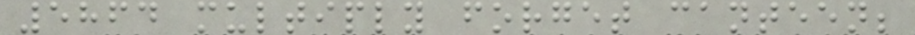5864 multiply forget canteen;
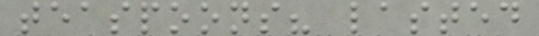teaspoons? lasted
